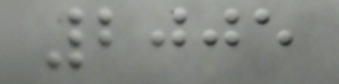2005
